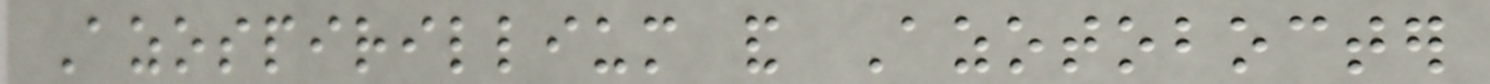Azospirillium and Azotobocter
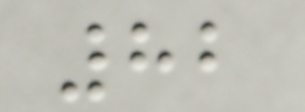82
